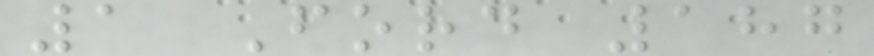1 Ford 187
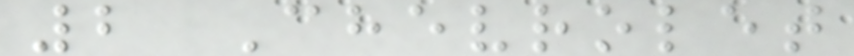2 Chevrolet
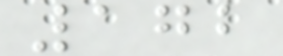172
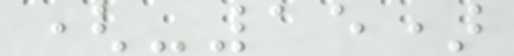(-15)
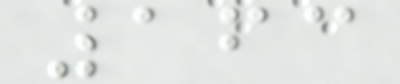163
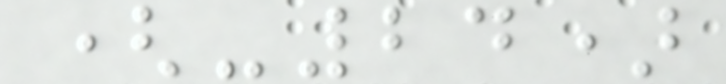(-24)
